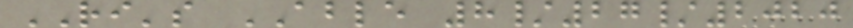RI's ABLE 8/27/2020
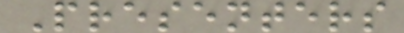Presenters
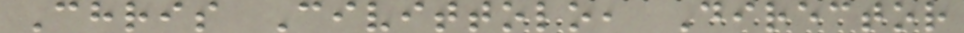Chris Civittolo, Director
